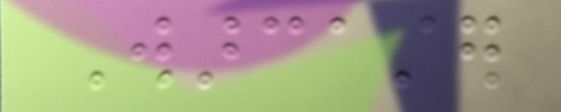Warcaster
